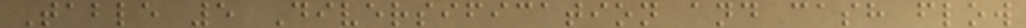Table 5 Diversification and cash flow
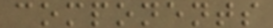components
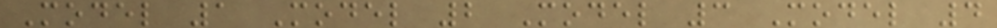Model 1 Model 2 Model 3 Model 4
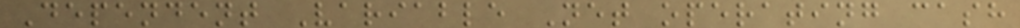Dependent Variable Net operating cash
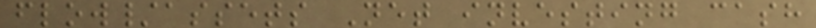flow/assets Net investing cash
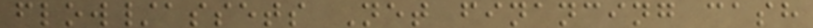flow/assets Net financing cash
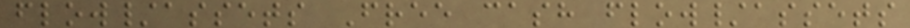flow/assets Free cash flow/assets
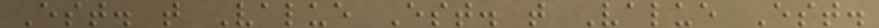Est. t Value Est. t Value Est.
